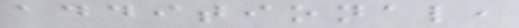additional,
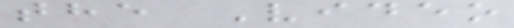the Video
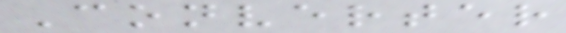Converter
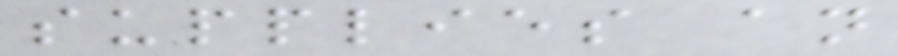supplies an
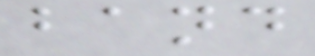band
